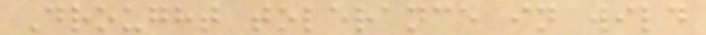Drought tolerance in wild
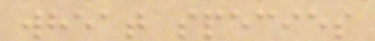wheat species
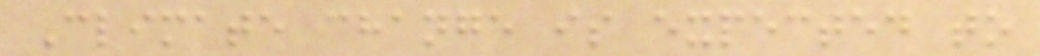Climate change is expected to
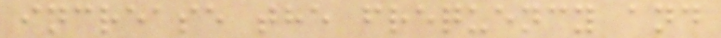increase the frequency and
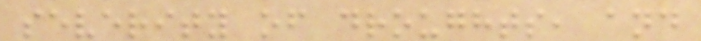severity of droughts, and
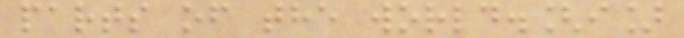parts of the world.[i]
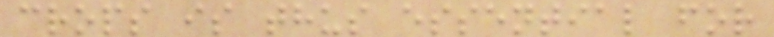crops is thus essential for
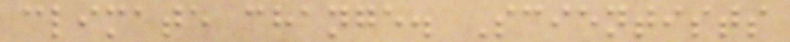climate change. Scientists
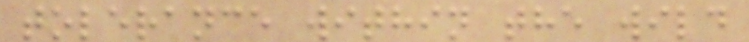tolerance within the wild
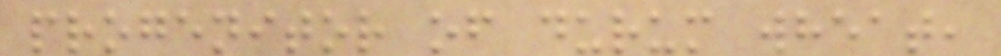progenitor of durum wheat,
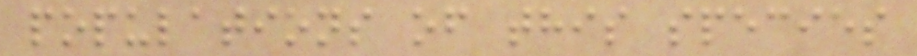populations of this species
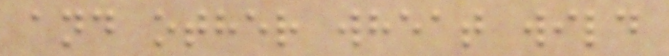and other wheat wild
